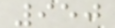950
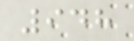948
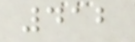412
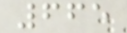665
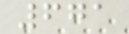671
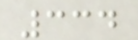334
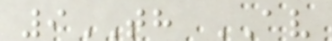9TH AV
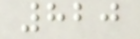820
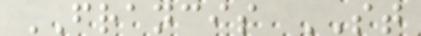FRANCIS ST
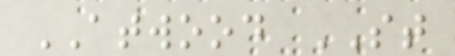ATWOOD ST
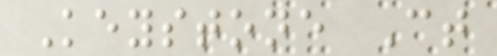Keystone Ct
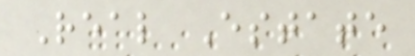Real Estate
